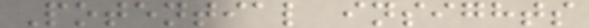Potential insights
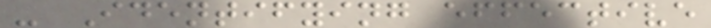- Identifying effective
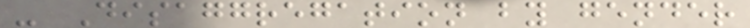- Disaggregation by gender
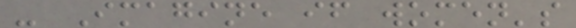- Imagine if women's
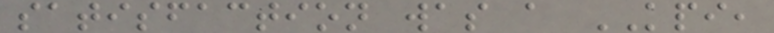satisfaction was a KPI,
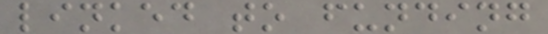linked to funding
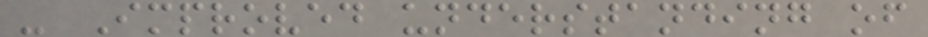- Improved understanding of
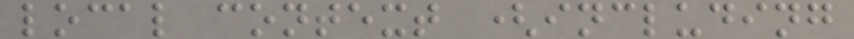local context (including
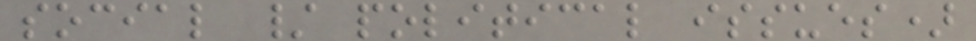social / political issues)
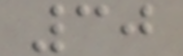30
